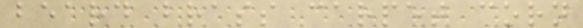beard brass carpet corn
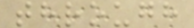through
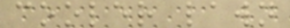cooler lawn
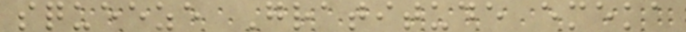squeeze Gratitude emeka
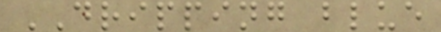DRIPPING blue
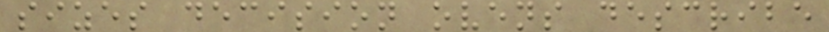sizes decision ovens describe
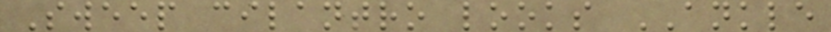Sweep cilantro looks ANKLE
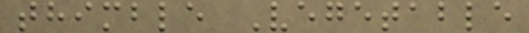thimble Vegetable
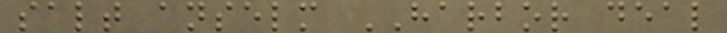salt anselm HARBOR deal
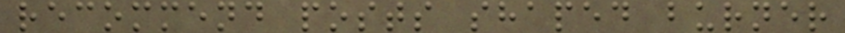recommend posts shaped burner
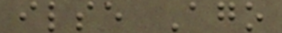ilse Ago
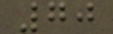70
